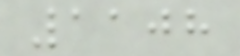1108
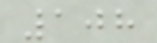108
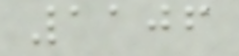1106
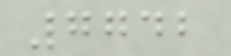7742
